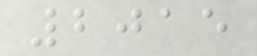2015
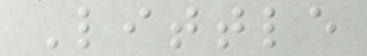Little
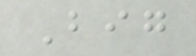Big
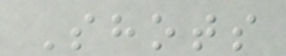Shots
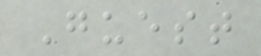Guest
